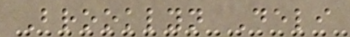Brooklyn Deli
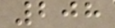208
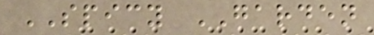SPICY GARDEN
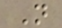N
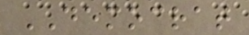DEMOCRAT
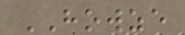HOWZE
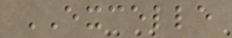EXCELLE
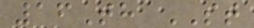16Th ST
